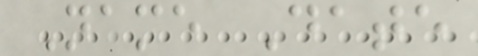Name Date
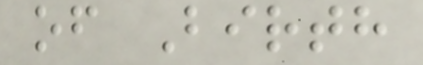of Birth
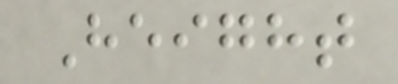Height
